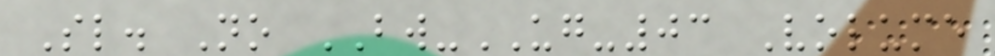Sl. No BW-UG-03 Volume
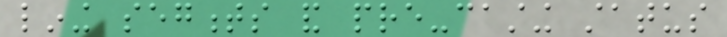lining segments and pre-casting status
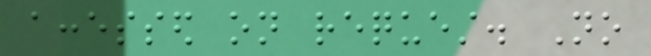accessed on request. No
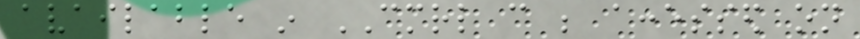available in CMRL can be accessed on
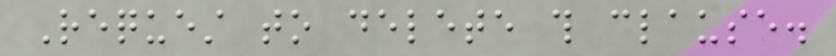Request to delete this clause.
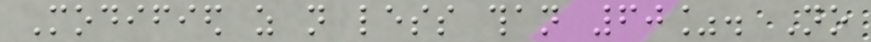Modified as not less than 60%. No
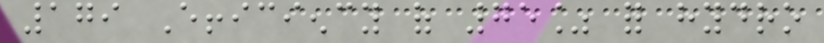179 Efficiency of 75% for hydro
